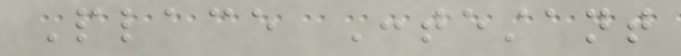Place Contestant
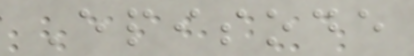Episode
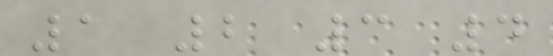1 2 3 4
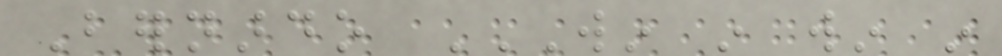Bernardo WIN IN WIN IN
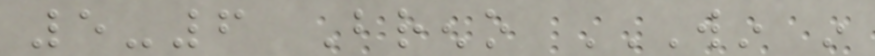5-6 Breno WIN IN
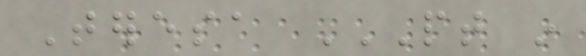Teresa PT IN
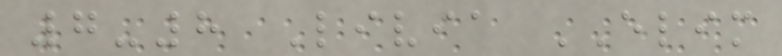7-8 Livia ELIM
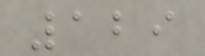129
